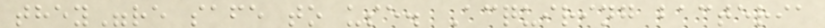they"re safe to use. Acquiring bacteria
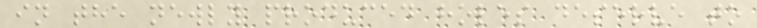in the newly produced holes deserve to
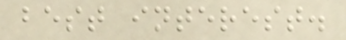best interest.
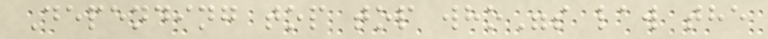Depending top top who"s law the
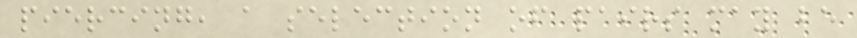piercing, a selection of pairs may be
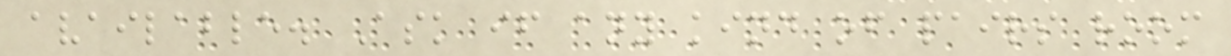available. Ask if any kind of pairs room
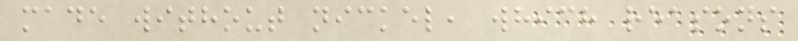made without nickel, which reasons
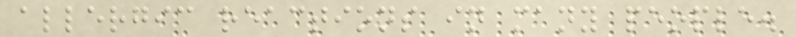allergic reactions in many people.
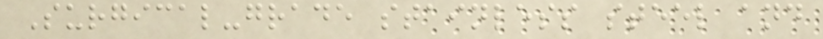Surgical-grade stainless steel and
